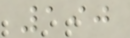190
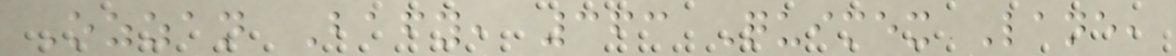Ozzan Bafy, 363 Quimex Lane,
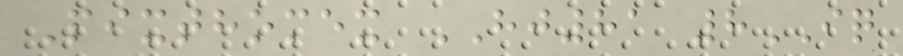Pixthomex HJ81 8IQ
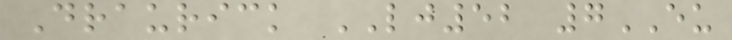Draurick LJ52 7EU
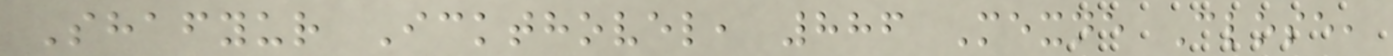Shafyur Ickthovel, 886 Mexne Close,
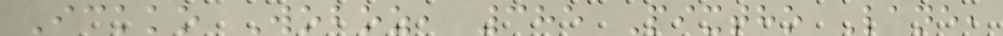Ickko Woboz, 385 Pixtho Lane,
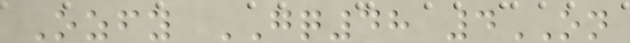Ozfy GQ48 4ON
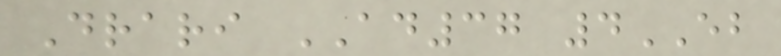Drari AD37 4EB
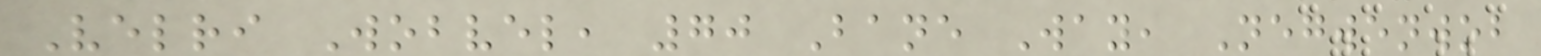Velri Wobvel, 70 Bane Way, Negwenwob
